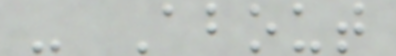- About
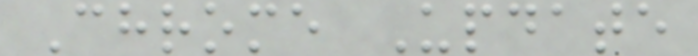Chrome Update
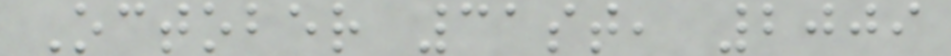October 31st, 2009
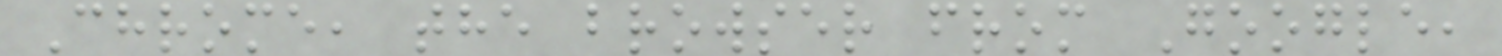Chrome, the browser from Google,
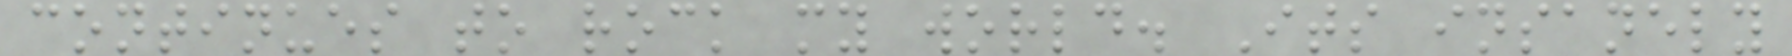continues to rock my world. Its insanely
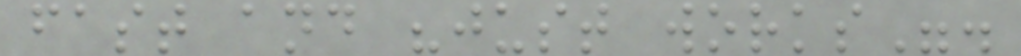fast and "just works".
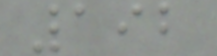192
